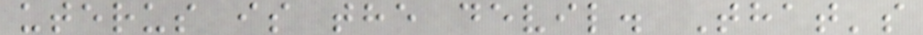uterus is the devil. That's
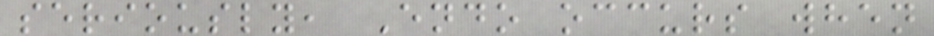seriously, Endo occurs when
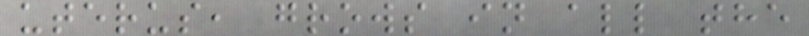uterus, grows in all the
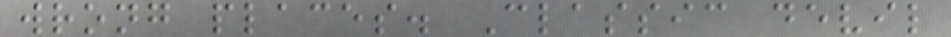wrong places. Classic devil
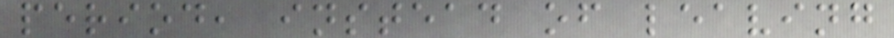period, instead of leaving
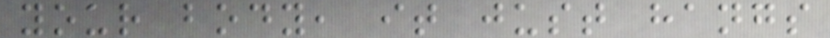your body, it just hangs
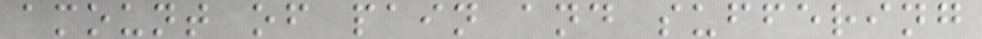amount of pain and suffering
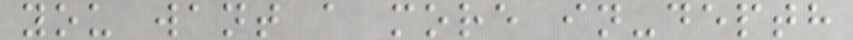you want a more in-depth
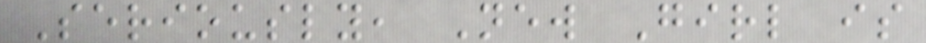Seriously, New Girl is
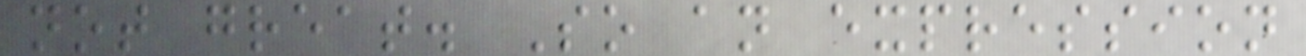not great. So an expression
